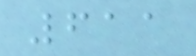611
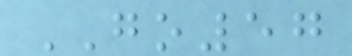GO57
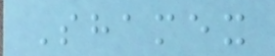Shamex
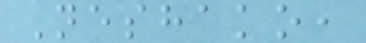Neshako,
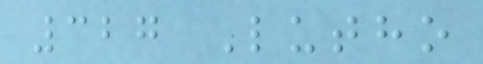327 Lutho
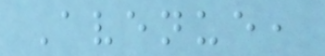Avenue,
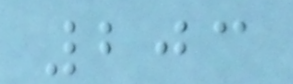203
